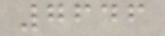7646
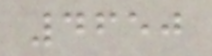4650
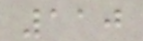110
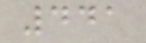441
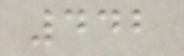442
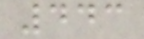443
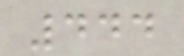444
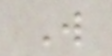W
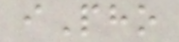iPho
